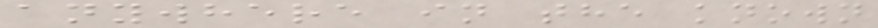anywhere in the known
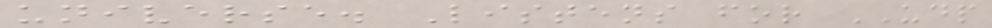universe. Listens for UDP
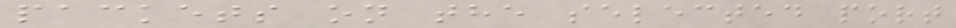packets on the selected port
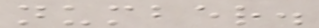number.
